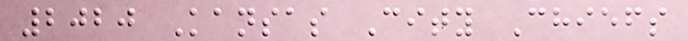2020 Kansas City Chiefs
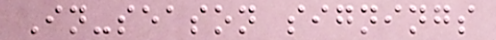In-season signings
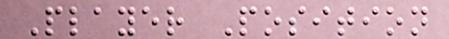Player Position
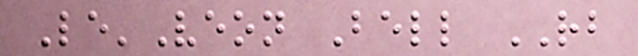Le'Veon Bell RB
